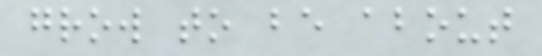grow to be about
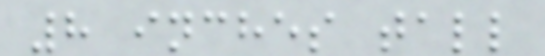8 inches tall
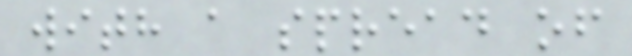with a spread of
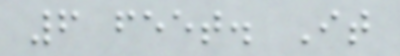6 feet. It
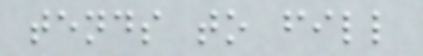tends to fill
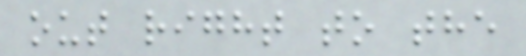out right to the
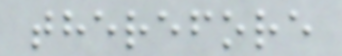therefore
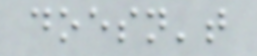doesn't
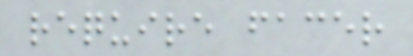require facer
